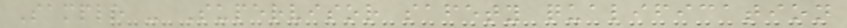Sample - Supervisor safety qualification
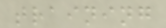training
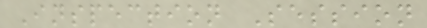Inspection Session
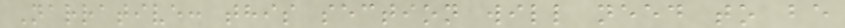Narrative: this section will need to be
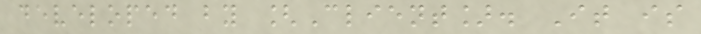developed by [Client]. It is
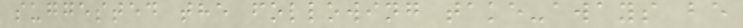suggested the following take-aways be
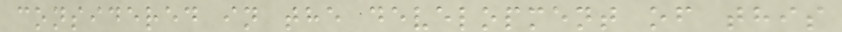considered in the development of this
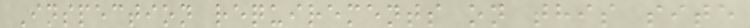Inspection requirements on this site
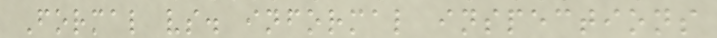Formal vs. informal inspections
